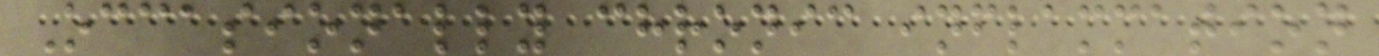Occasionally chronic inflammation
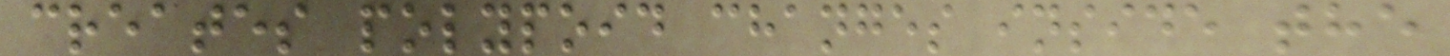creates polypoid changes inside the
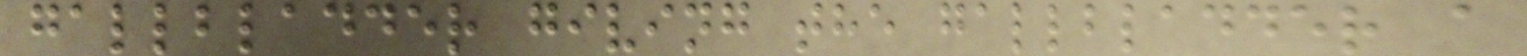gallbladder giving the gallbladder a
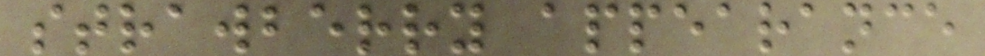strawberry appearance
